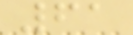61
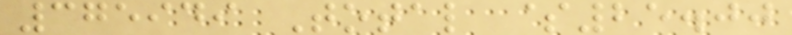375949 Total $25.00
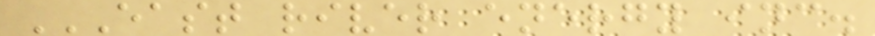EAST RIVER ENERGY INC.
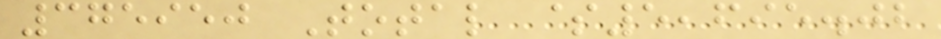375950 Total $5,695.02
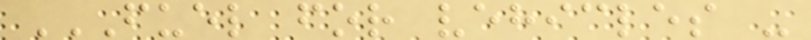FUEL FOR VEHICLES -
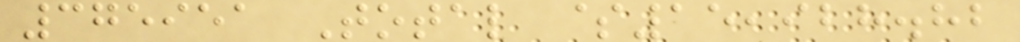375951 Total $15,928.82
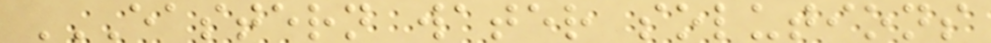EASTERN WATER SOLUTIONS
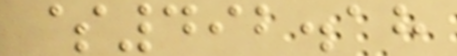$492.18
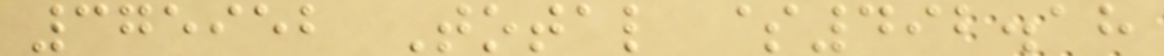375952 Total $492.18
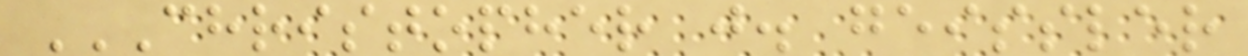CHRISTOPHER J. GEISSLER
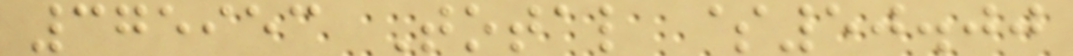375953 Total $50.00
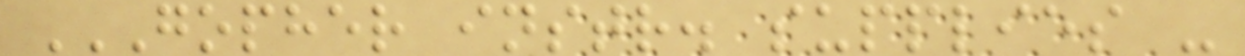GOPHER INSTR. SUPPLIES -
